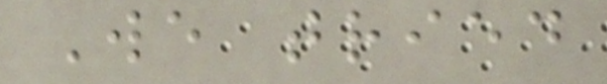We tried
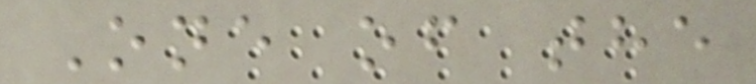One of the
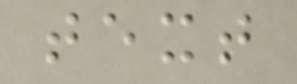text
